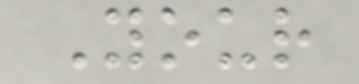Your
